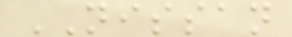NISSAN
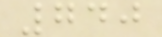740
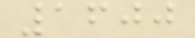1600
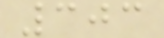303
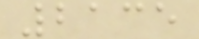2135
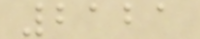2121
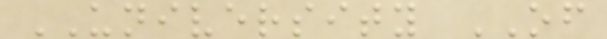UNIVERSITY OF
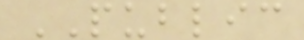PUBLIC
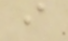i
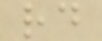rd
